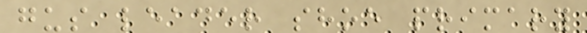gus leader shoe primary
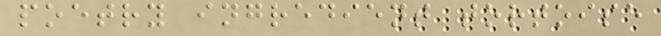poetry ingredient tortoise
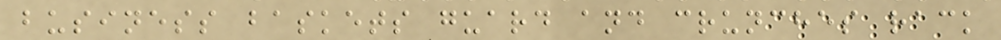business baskets guard and crunches rack
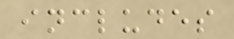includes
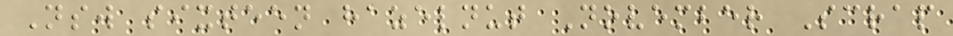Nsw sixteen hazelnut November Scrap
